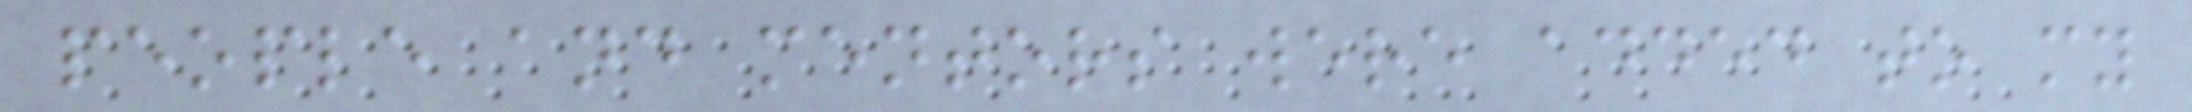people and mentors were added to my
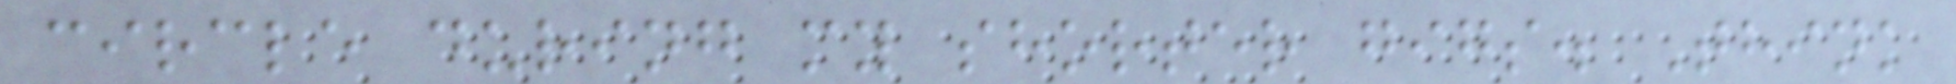circle during my shorter gigs. Think
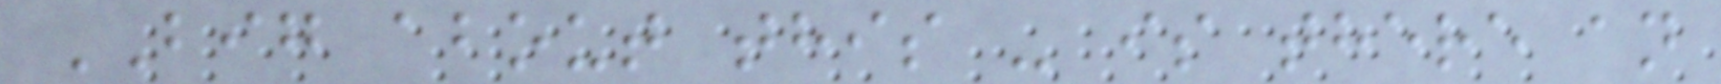BIG about this - is there an
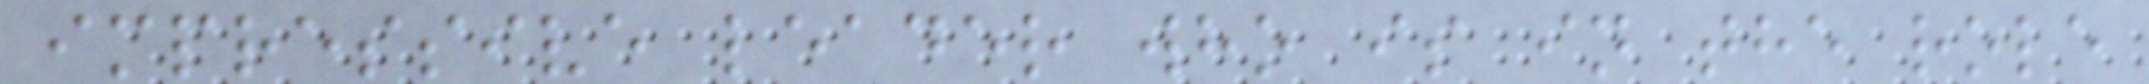impressive leader who is in the role
